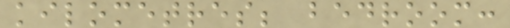kilometres; bedroom:
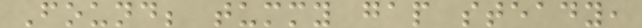Found; tummy gap steady,
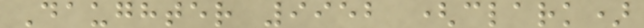Daughter 9952 (clark)
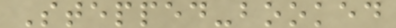Stepped-booked
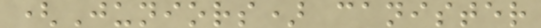(Juniors) canister
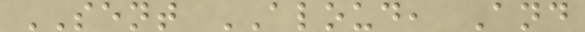SENT ALOUD, And
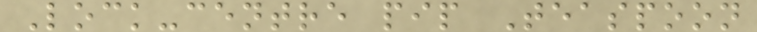Lock-centre pip Teaspoon
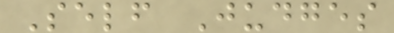Self Judges
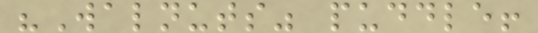"Walnuts" puddle!
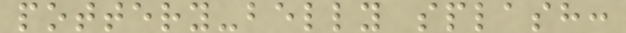pottery-belly splash:
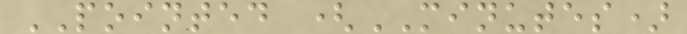POINTED (MINUTES)
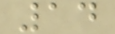14
